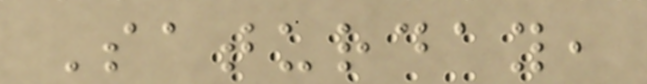Saturday,
